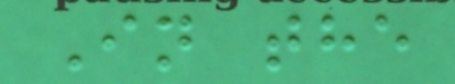In the
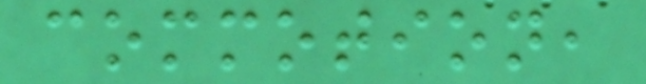commotion,
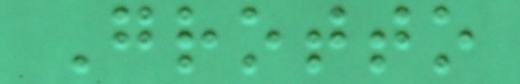Grotto
